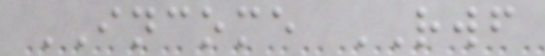INCOME RWF
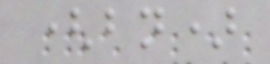(bn)
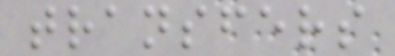transfers
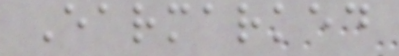Earmarked
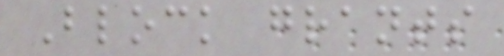Block grants
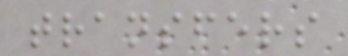transfers
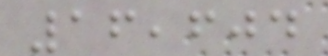16,604
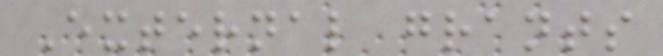External grants
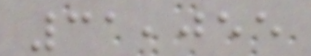31,055
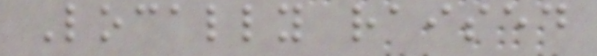Locally raised
